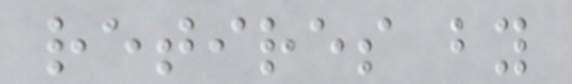retires by
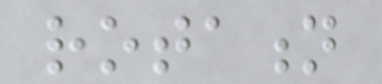rotation
